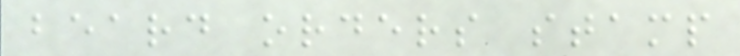beard orders stamp
